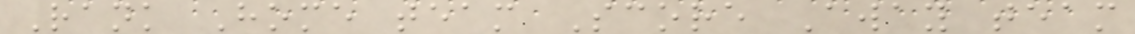Rank Home team Score Away team
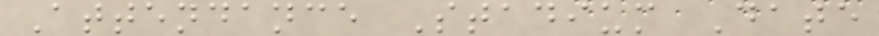Attendance Stadium Date
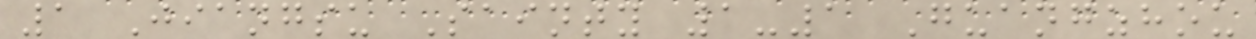1 Jiangsu Sainty 1-1 Guangzhou
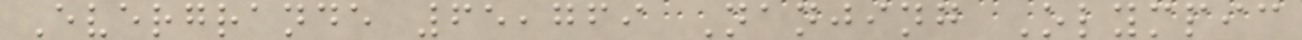Evergrande 65,769 Nanjing Olympic
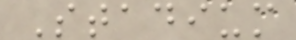Stadium
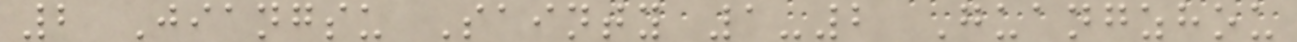2 Jiangsu Sainty 1-2 Guangzhou
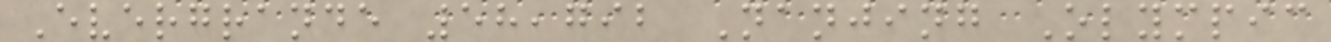Evergrande 58,792 Nanjing Olympic
